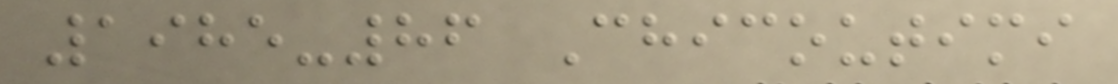1985-86 Chicoutimi
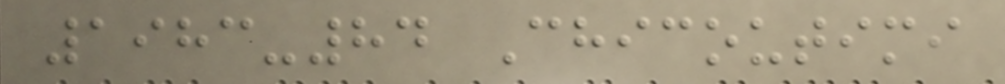1983-84 Chicoutimi
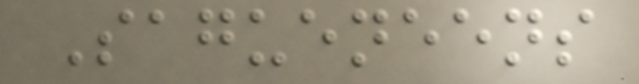Sagueneens
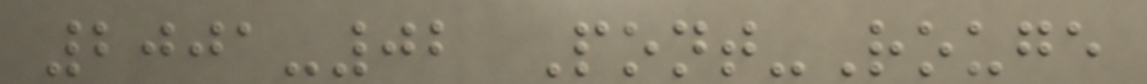2001-02 Pont-Rouge
